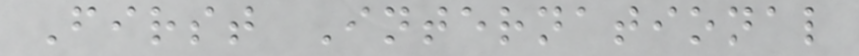First International
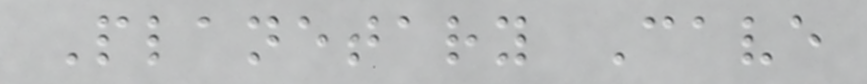Planetary Cave
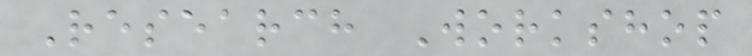Research Workshop
